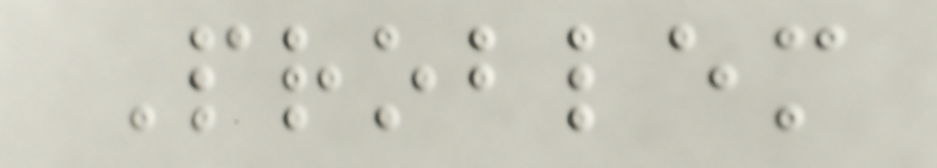Problem
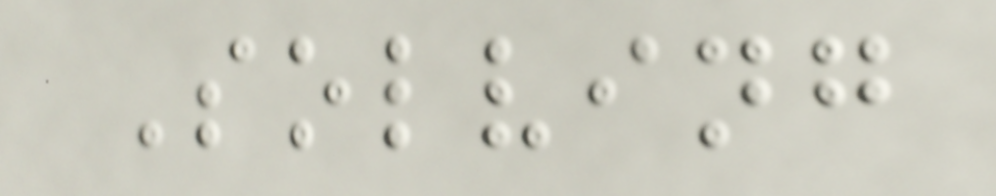Solving
